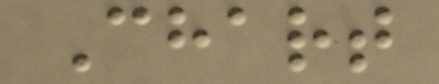Chart
